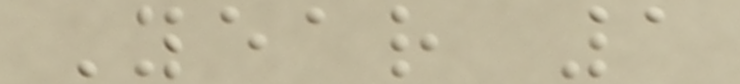Year 1
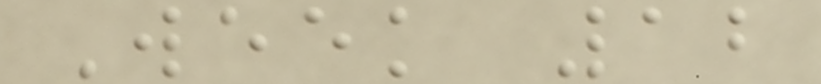Week 12
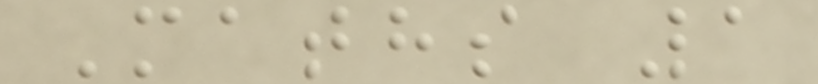Maths 1
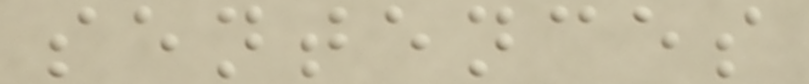sentences
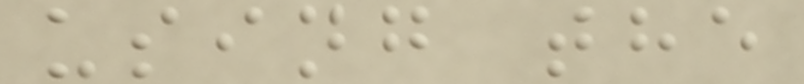using the
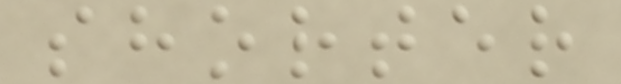shorter
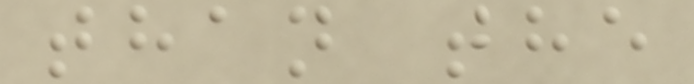than the
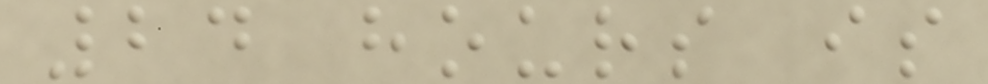24 hours is
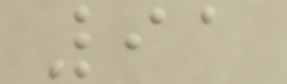91
